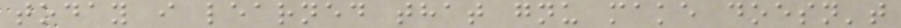today i learned that gnu make doesn't
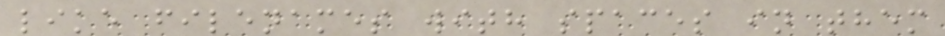like filenames with spaces in them
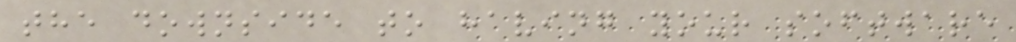the downside to having your software
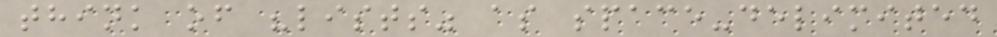think of "lists" as space-delimited
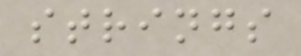strings
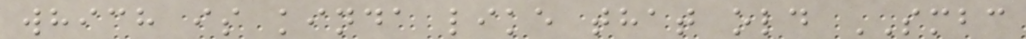which is kinda like that old SMBC
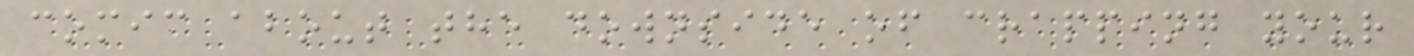comic about the downside of crapping your
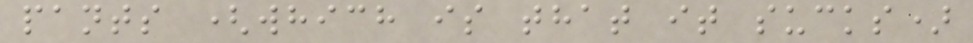pants (which is that it sucks)
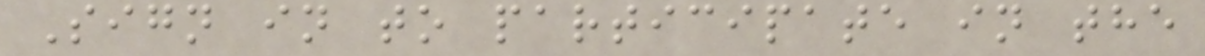Sign in to participate in the
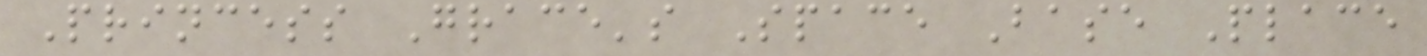Princess Grace's Space Base Place
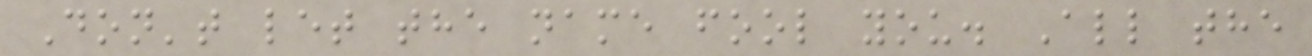Don't let the name fool you. All the
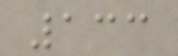133
